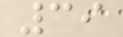39
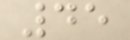45
